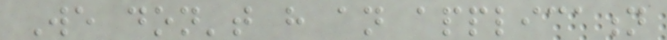We don't have an application
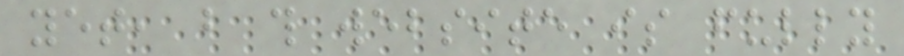yet, but this website is fully
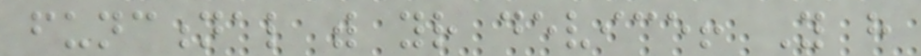functional with your device! You have
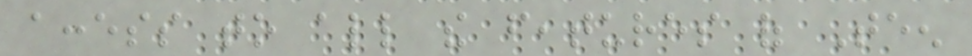access to all the features of Teen
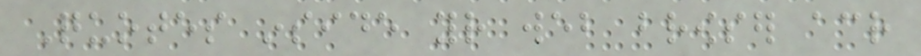Quotes inside your web browser across
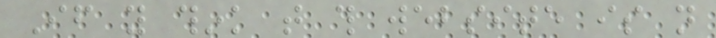If you think that this website is not
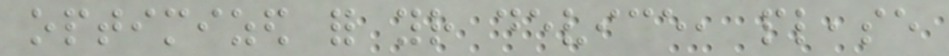optimized for your device, please
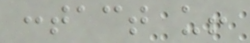contact us!
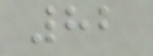82
